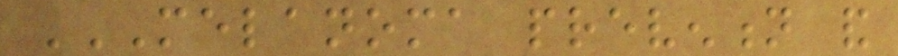MELANOMA PREVENTION AND
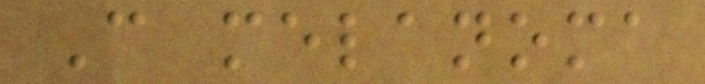Can melanoma
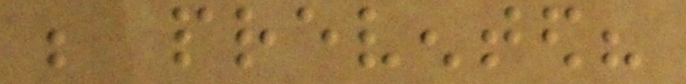be prevented?
